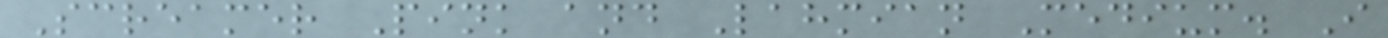Screamer Pink and Lahmian Medium. I
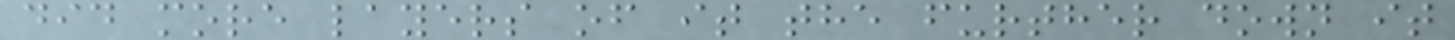did more layers of it the further down it
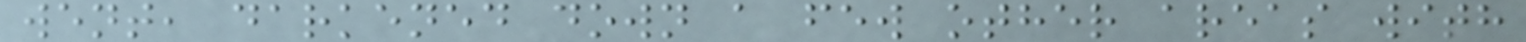went, darkened down a few other areas with
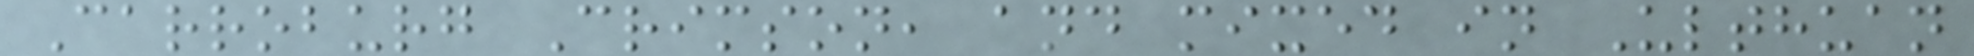Carroburg Crimson, and mixed in Ulthuan
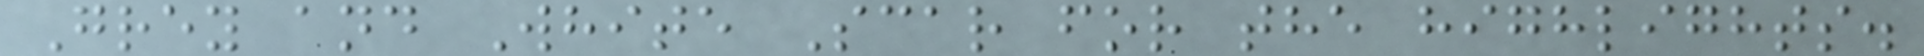Grey and White Scar for the highlights.
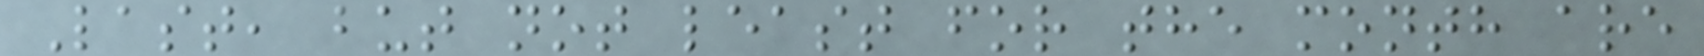Last, but not least for the month are
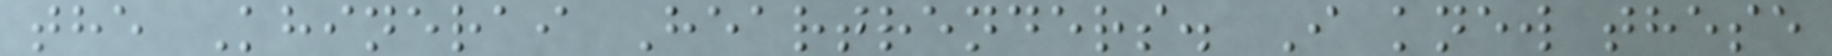the Khinerai Heartrenders. I knew these
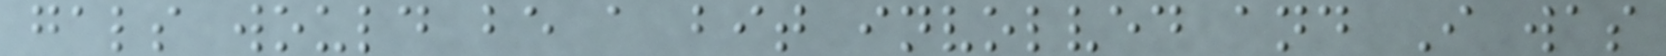gals would be a bit involved and I was
